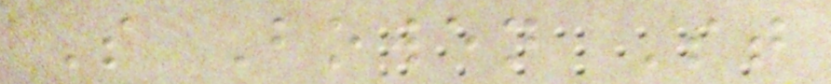S Bowen St
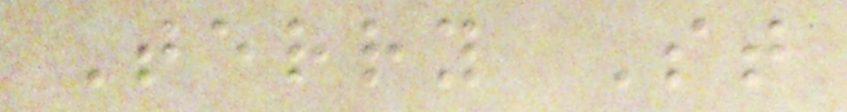Terry St
